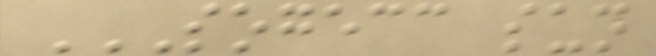SOGECC SUN
